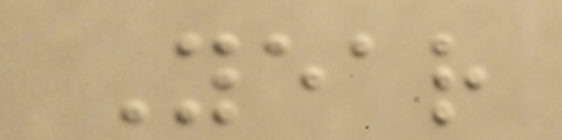Year
